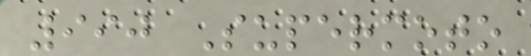990 Supermoto
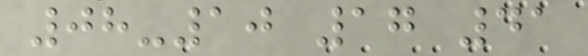08-10 17 41
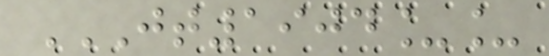JT1904__
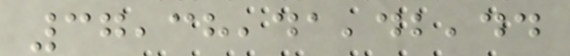37,38,41,42,44
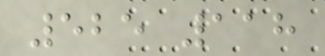525 118
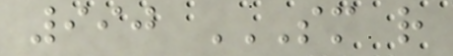990 SM R
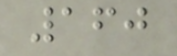160
